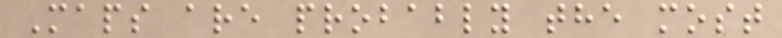Maps are probably the most
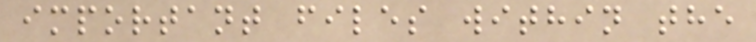important files within the
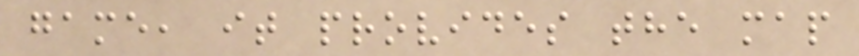game, it provides the map
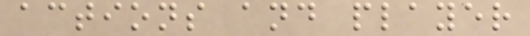actions and player
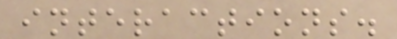interactions.
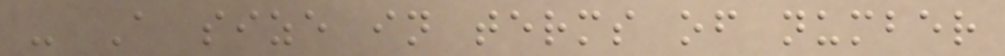- A size in terms of number
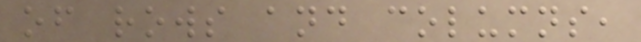of rows and columns,
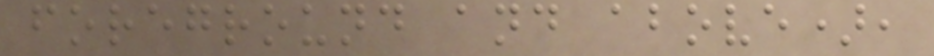foreground and above),
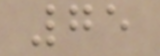75
